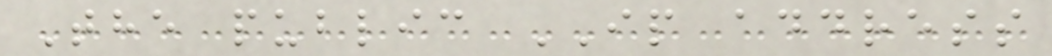The public IP address
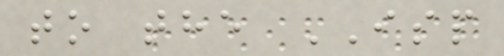to the ISP
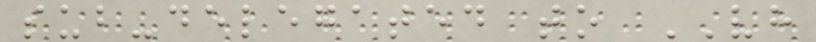sub-delegated to VH
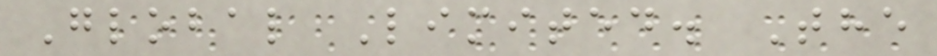Global Limited. The
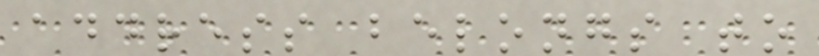address belongs to
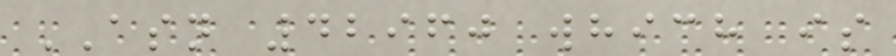ASN 42960 which is
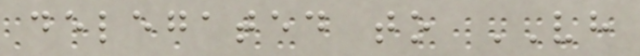delegated to VH
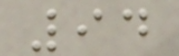94
